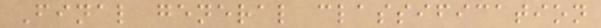Final general classification
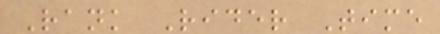Rank Rider Time
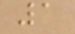1
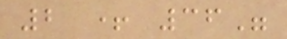2 + 36"
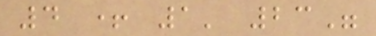4 + 1' 23"
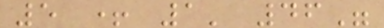5 + 1' 46"
